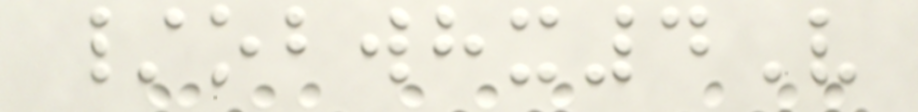/obwhx4V
